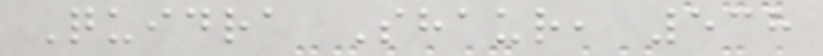Quidra Shaur, 538
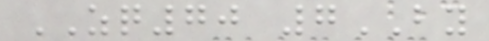ZQ70 7BY
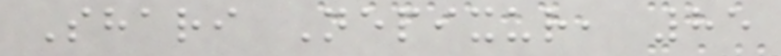Shari Nepixur, 85
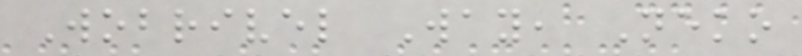Wobrivel Way, Neko
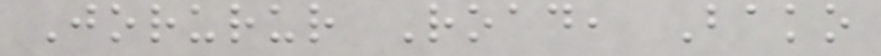Jorurur Road, Bako
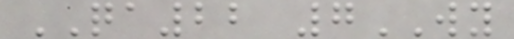QA22 7WY
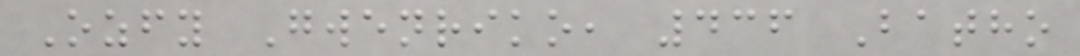Ozfy Gwenriko, 436 Batho
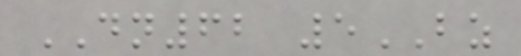DN62 5BZ
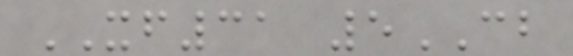XF31 5CB
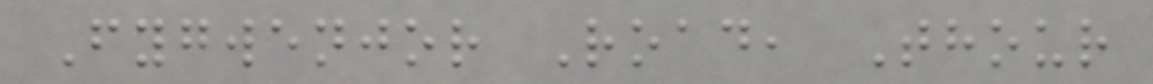Fygwenjor Road, Thour
